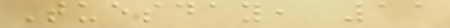Tuesday, 11
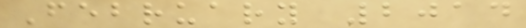February 2014
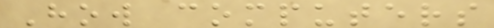How computers
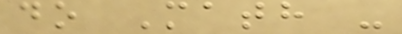do Math -
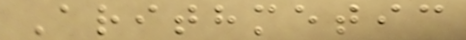Arithmetic
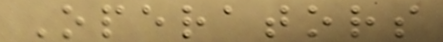Operators
